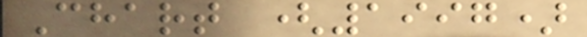Chart (1997)
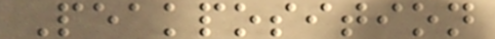Peakposition
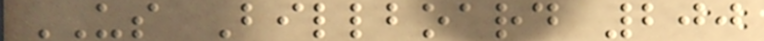US Billboard 200
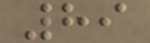89
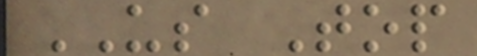US Top
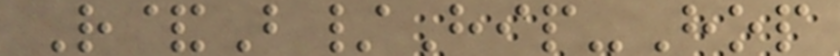R&B/Hip-Hop
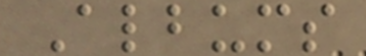Albums
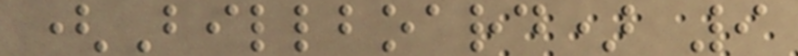(Billboard) 9
